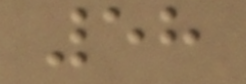58
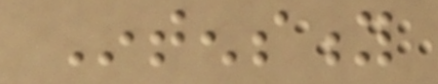Intensity
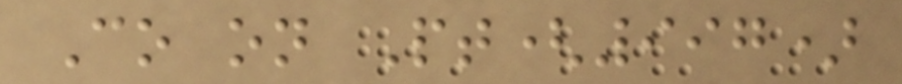Co on Pt(997)
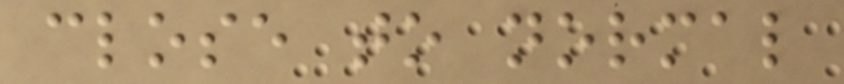close to normal
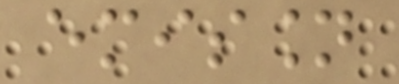emission
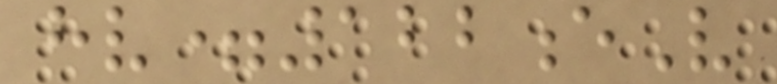hv=122eV
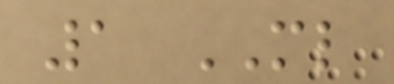1 ML
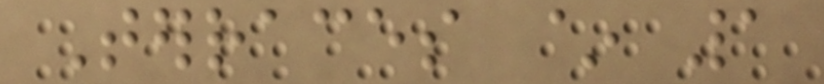Terraces ~ 1
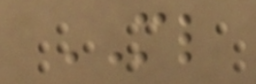ML
